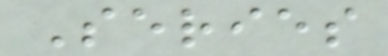Series
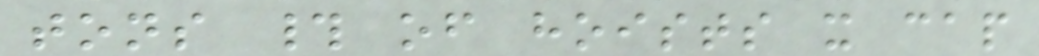tons # of hoists x cap
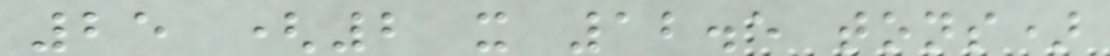25 (2 x 12.5 tons)
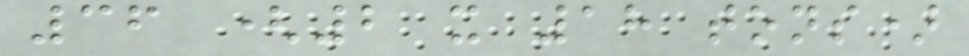36 (2 x 18 tons)
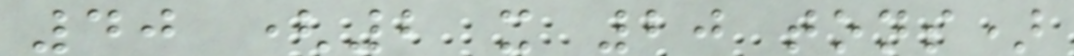40 (2 x 20 tons)
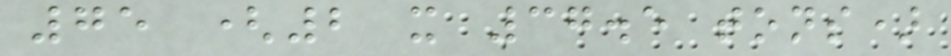75 (2 x 37.5 tons)
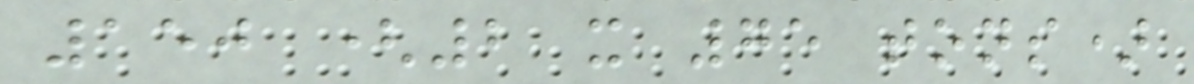150 (2 x 75 tons)
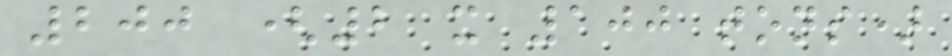200 (2 x 100 tons)
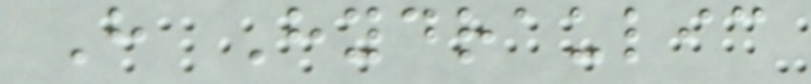H Hydraulic
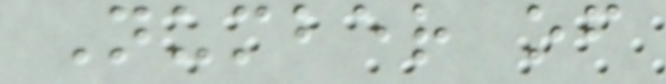Number of
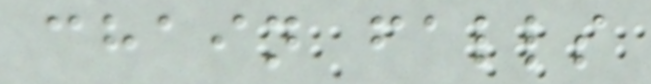chain falls
